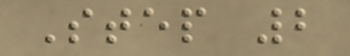Step 2
